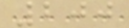200
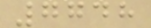7748
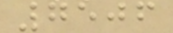7506
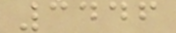3446
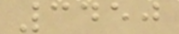3450
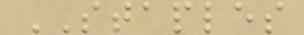STAPLES
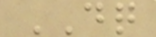DQ
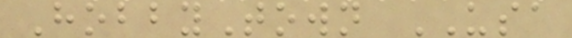HobbyTown USA
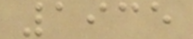1935
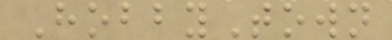HobbyTown
